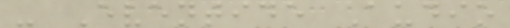- Eventide Audio
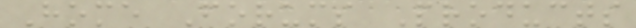Home Forums Products
